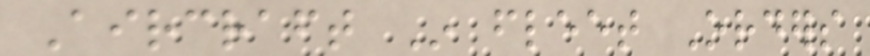Aircraft In fleet Orders
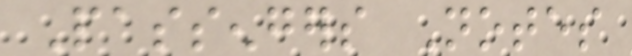Passengers Notes
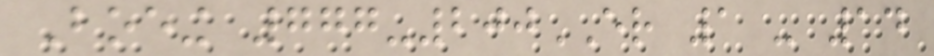Boeing 777-200ER 1 - 14
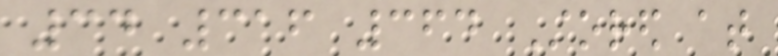34 316 364 Stored at
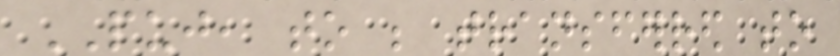PUJ, to be transferred to
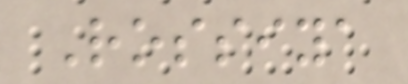Rossiya
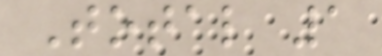Total 1
